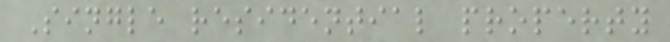Single residential property
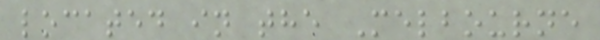located in the Melbourne
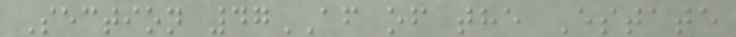Section 47AF of the Estate
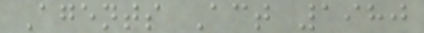Agents Act 1980
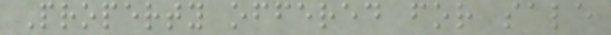Property offered for sale
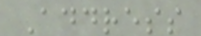Address
